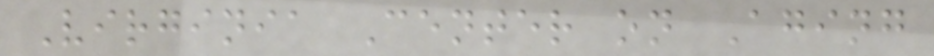Virginia Center on Aging
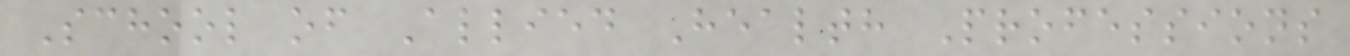School of Allied Health Professions
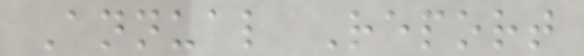Annual Report
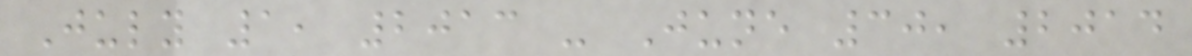July 1, 2013 - June 30, 2014
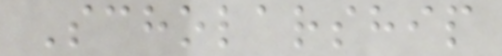Scholarship
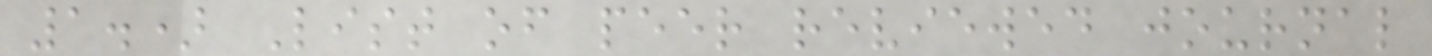1.) List of peer reviewed journal
